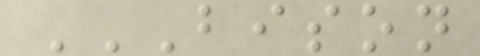BISON
